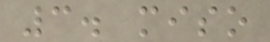3. miso
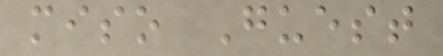miso Guest
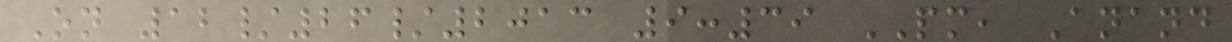On 12/26/2013 9:39 PM, Anand
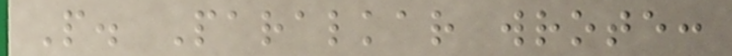P. Paralkar wrote:
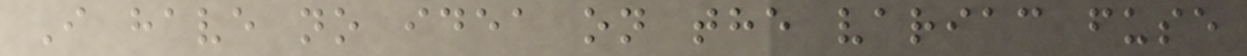I have no idea on the variac fuse
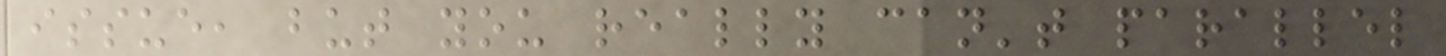issue, but you really can't parallel
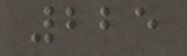225
